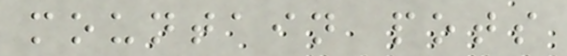mountain pots
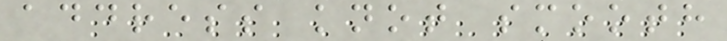address knot smooth
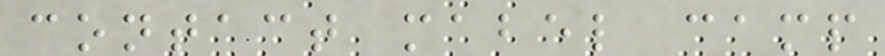contact mabel camp
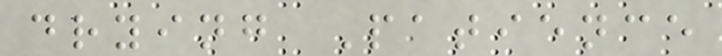drying Patience
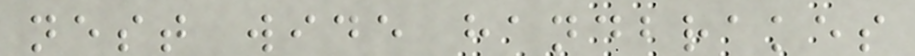nest wide handbrakes
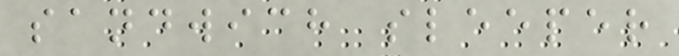sandwich sleeper
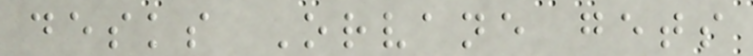desks Orvane gets
